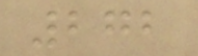272
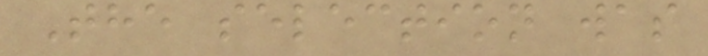The selection was
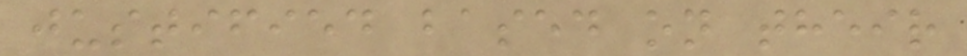justified based on their
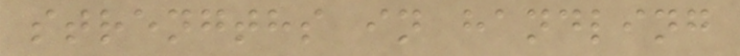strengths in handling
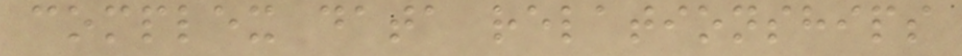complex data relationships
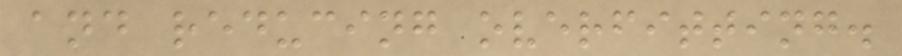and reducing overfitting.
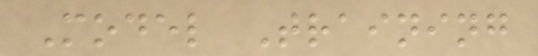Model Training
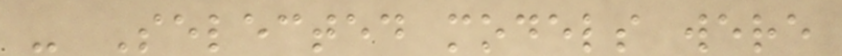- Selected models were
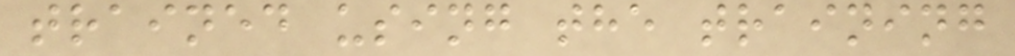trained using the training
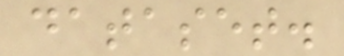dataset.
